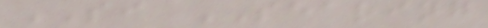SI SEARING
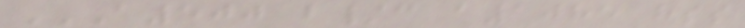A500 B/C A1085 HSS
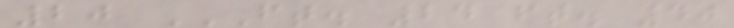20 FT. 24 FT. 40
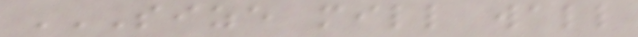SIZE MILL WALL
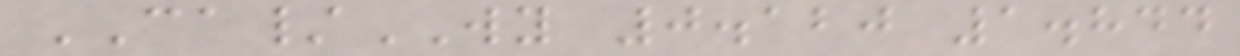CA/WY 0.120 1.844
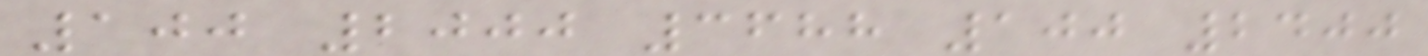100 2000 3688 100 2400
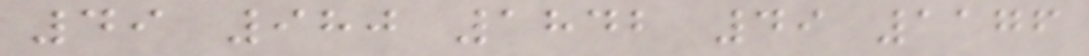49 980 1842 49 1176
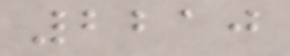2210
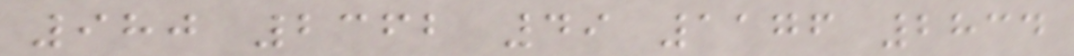980 2362 49 1176 2834
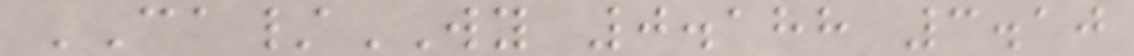CA/WY 0.188 3.10
